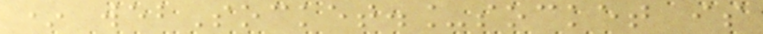* webSocket._socket is
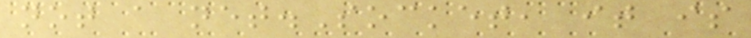not a net.Socket, it is
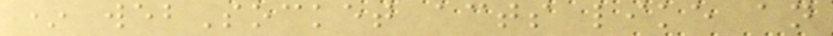* webSocket acts like an
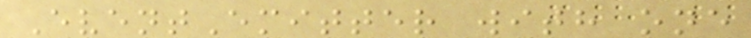EventEmitter with one
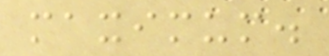maximum.
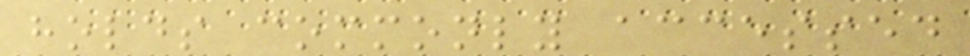holds commonly accessed
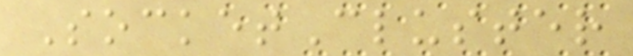SocketCluster
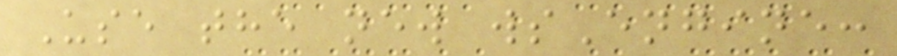Use the new wsEngine:
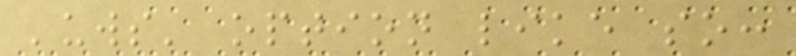'uws' option like so:
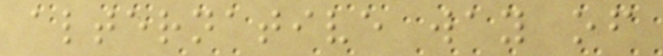alternative way of
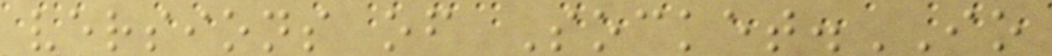versions of Socket.IO
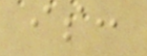is:
